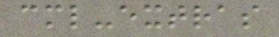cml-extras
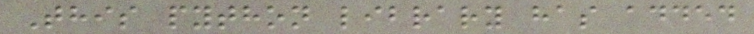This python library has added
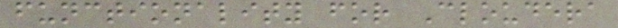functionality for Cloudera
